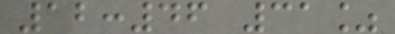12:46 31%
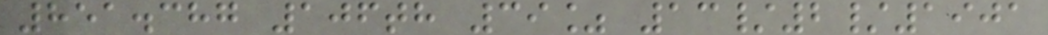851.387 106th 39% 13/2/1901
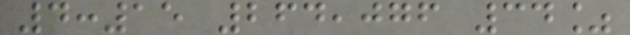4:15 264,076 34%
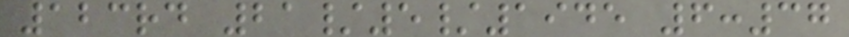123rd 21/5/1945 6:37
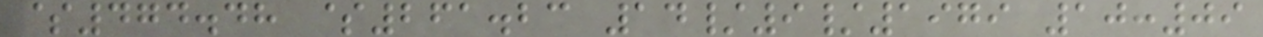$474.48 $261.23 14/9/1979 10:09
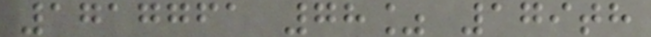1717761 78% 179th
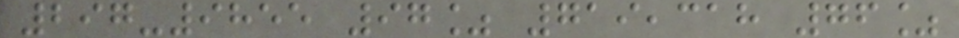297-9855 97% 719,318 76%
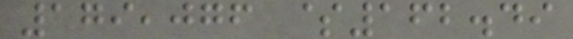179,076 $162.49
